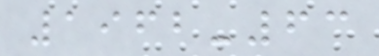1962-63
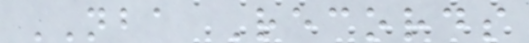NBA Records
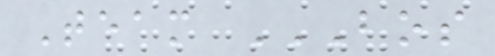Team BOS
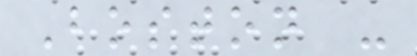Boston -
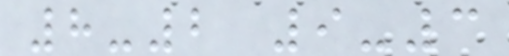8-2 9-3
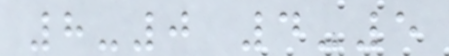8-0 4-5
